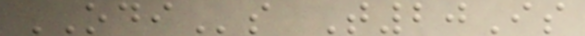ODIs T20Is
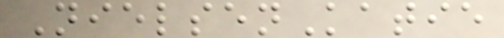NielsenKatie
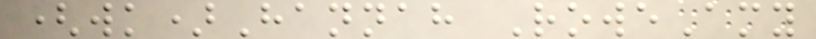(wk)Hannah RoweAmy
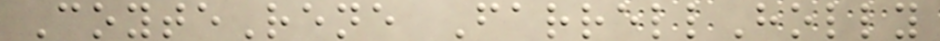CoyteRene FarrellHolly
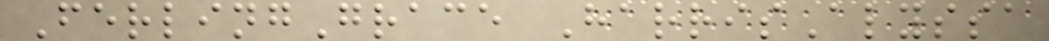FerlingGrace HarrisAlyssa
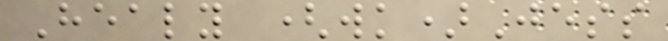Healy (wk)Jess
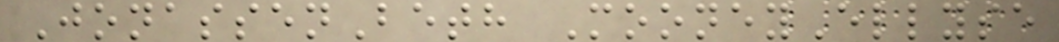JonassenBeth MooneyEllyse
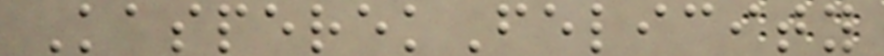KasperekFelicity
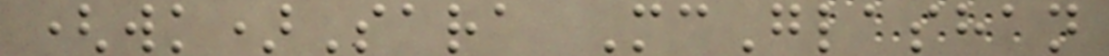(wk)Sara McGlashan
